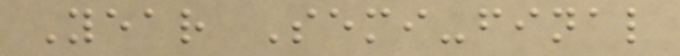Year Semi-final
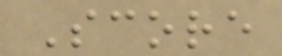Score
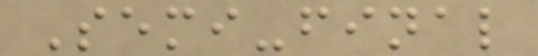Semi-final
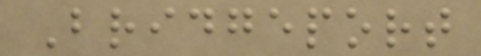Bridgeport
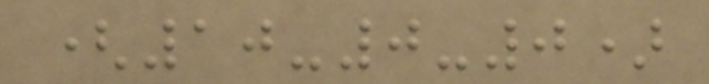(10-0-0)
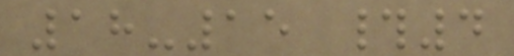18-15 #4
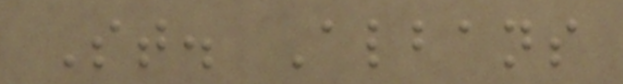St. Albans
